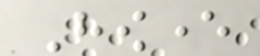However
